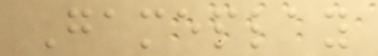Gameplay
